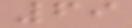69
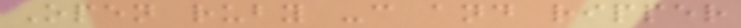Open ruby -c and ripper
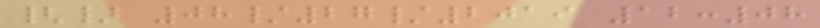{} 08/27/2019 12:08
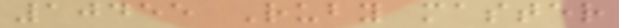10455 Ruby master
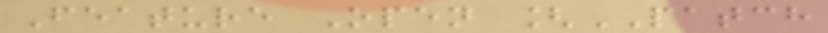Feature Open [PATCH
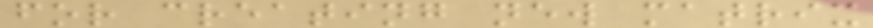for creating new matrix
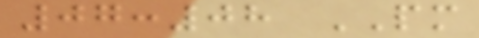07:08 PM
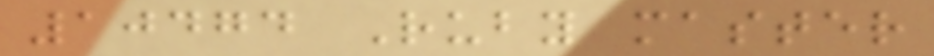10474 Ruby master
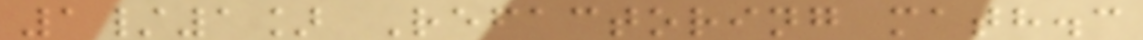1/1] Refactoring math.c
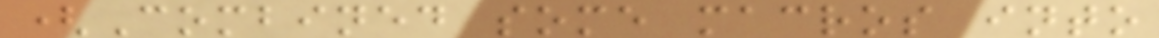(Combined some macros into
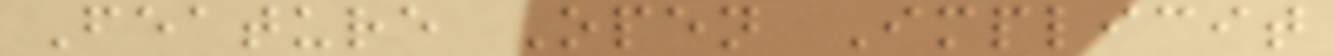Feature Open Implicit
